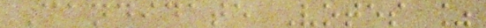Candidate Votes %
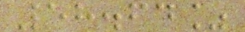58.64%
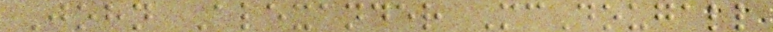John Alexander McDougall
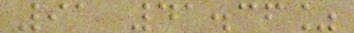91 41.36%
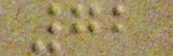72
